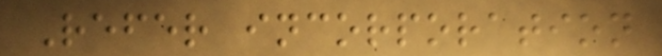Refer incorporation
